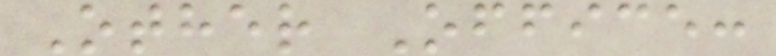Other Office:
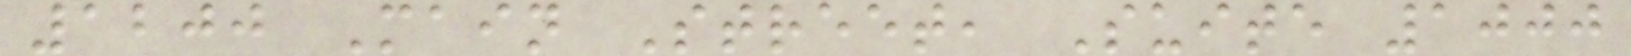1200 Main Street, Suite 1000
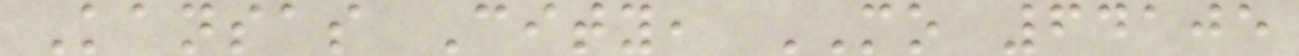Kansas City, MO 64105
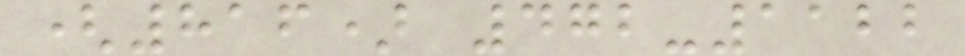(816) 472-1122
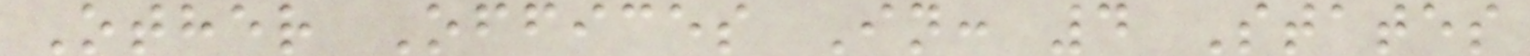Other Offices In: 4 States
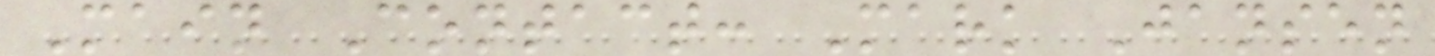Main Contact: Mark Jansen
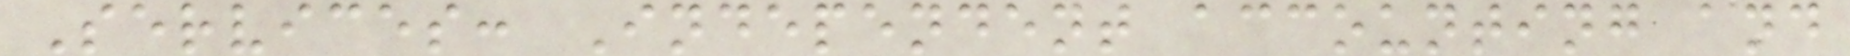Services: Independent accounting and
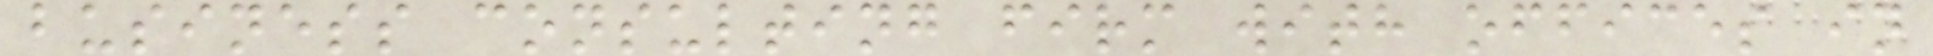business consulting firm with offices in
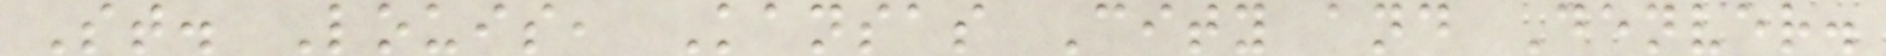St. Louis, Kansas City and Denver.
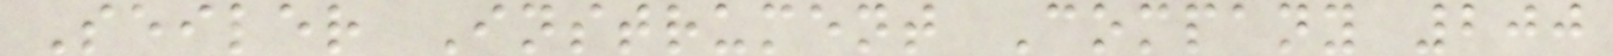Seiler Instrument Company 200
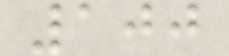100
